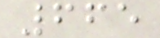665
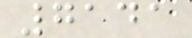7141
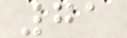71
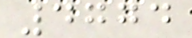4774
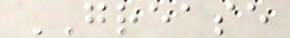GREASE
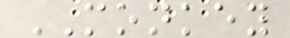MONKEY
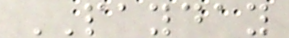PAYDAY
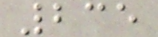235
